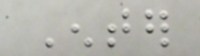Enter
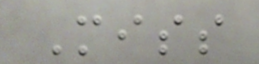Miss
